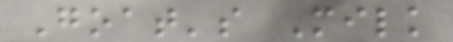Goat's Milk
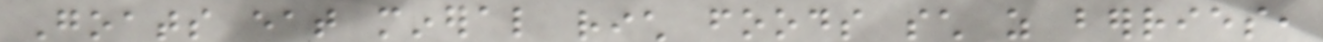Goats eat mineral rich foods such as berries,
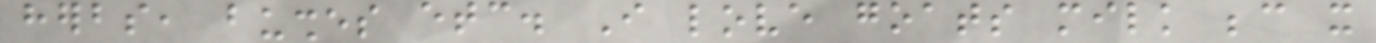herbs, bushes etc. I love goats milk because it
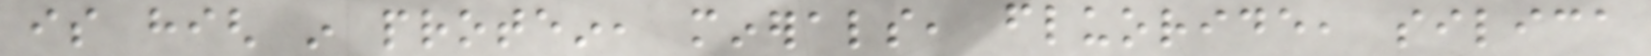is high in protein, minerals, fluoride, silica
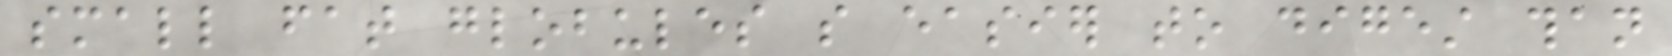small fat globules so easier to digest than
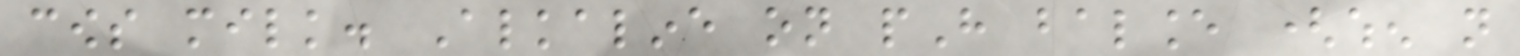cows milk. Alkaline on pH balance (when not
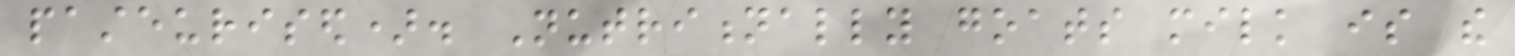pasteurised). Nutritionally goats milk is the
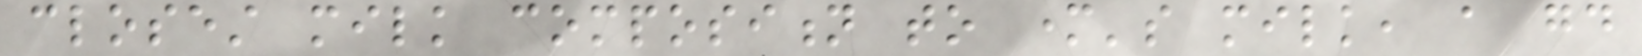closest milk composition to mother's milk, a good
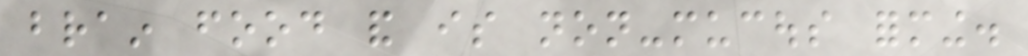brain food and is non-mucous forming.
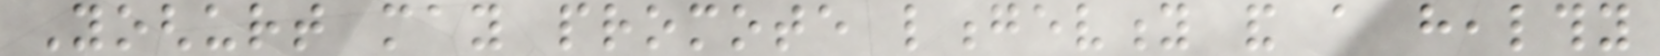Yoghurt may promote longevity and a healthy
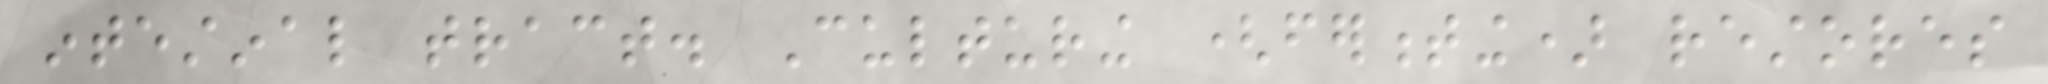intestinal tract. Culturing (fermenting) restores
